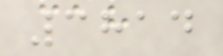3814
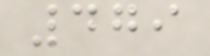479
